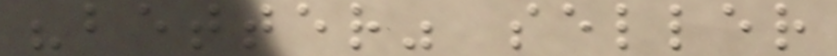"better" seller
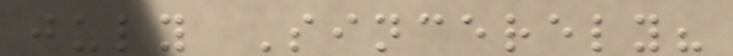july Sincerely?
